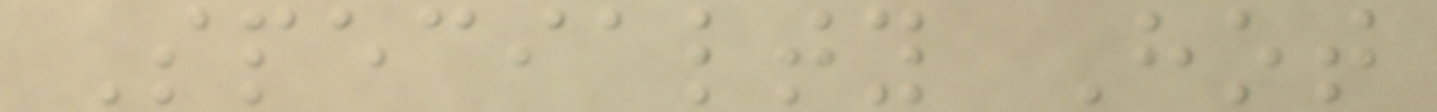Specialty Hot
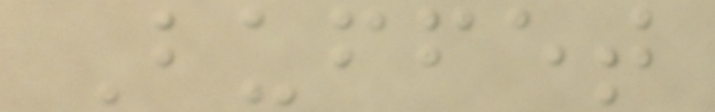Buffet
